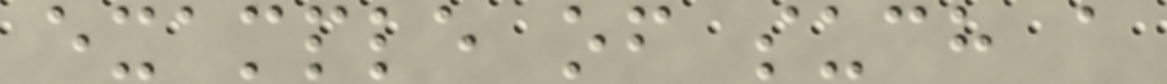example of such a
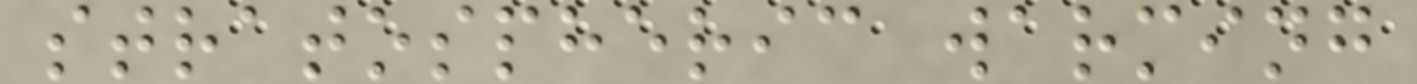stratospheric warming
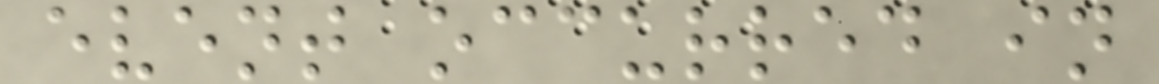event occurred in
